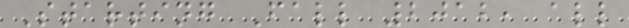Starting Fall 2012, all
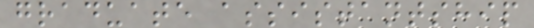graduate assistantship
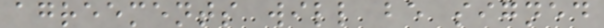agreements will be signed
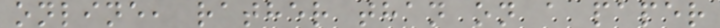online, rather than on a paper
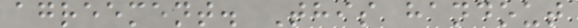agreement. This handout
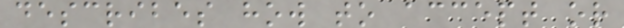describes how to accept or
